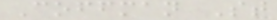Coffman St
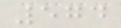574
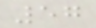57
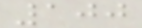100
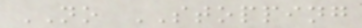NO STOPPING
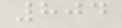804
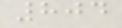804
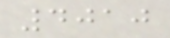4010
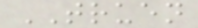TRUEN
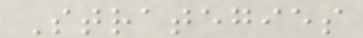Strategies
